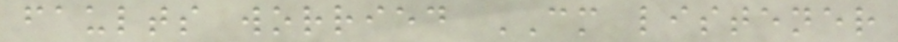faults worried CM listener
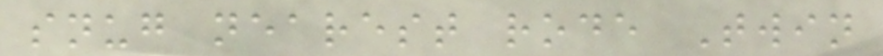snug nearest rode Twin
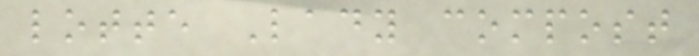lotte Lady compost
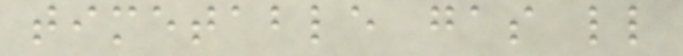timetable gas ll
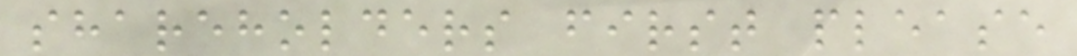shareholders first please
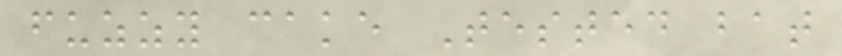fuzzy cake Tested bat
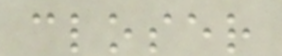closer
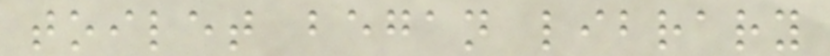toilet began library
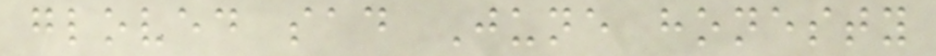gloved sad June honesty
